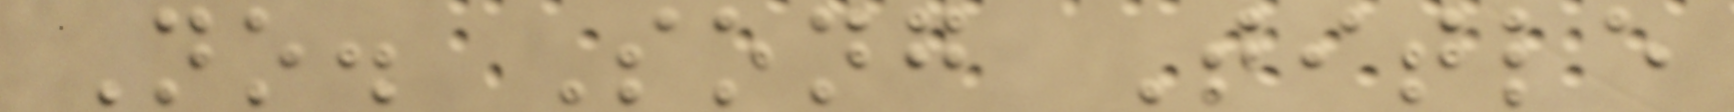No. Song Title
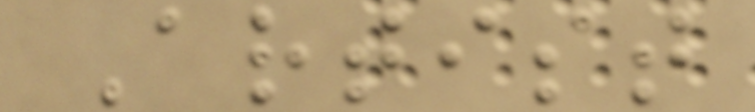Artist
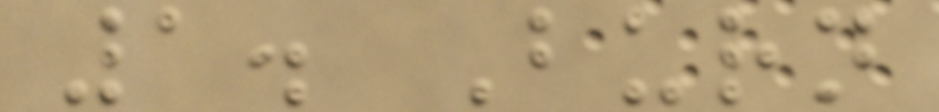1. Burn
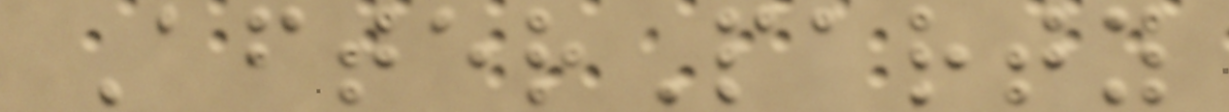AfterParty
